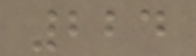224
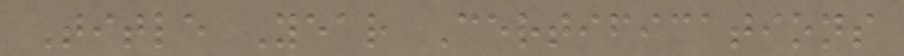Title Year Certifications
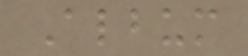Album
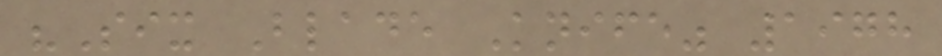"Six Blade Knife" 1978
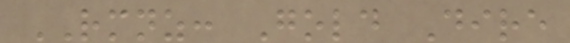RMNZ: Gold Dire
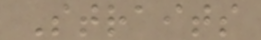Straits
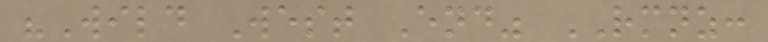"Wild West End" RMNZ:
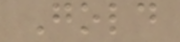Gold
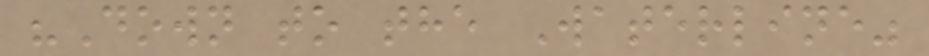"Down to the Waterline"
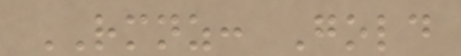RMNZ: Gold
